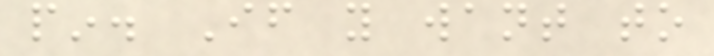pin. If you want to
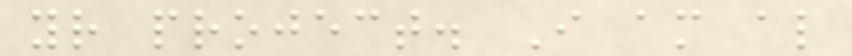your project. I am also
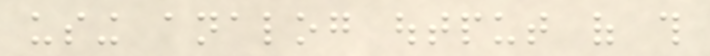using analog output of this
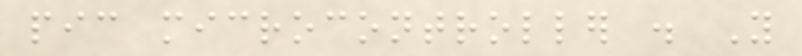pic microcontroller . You
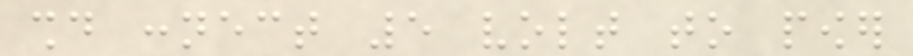should connect 5 volt to power
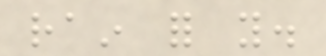rain for you.
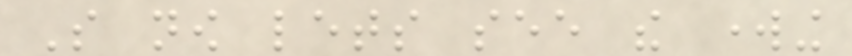So now lets see the working
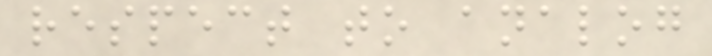respect to analog
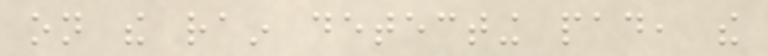on the rain detecting pad, the
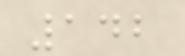142
